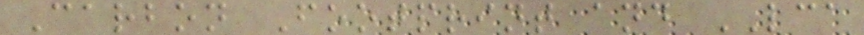Carbon Footprint and LCA
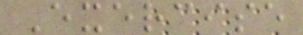Exercise
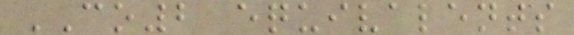CO2 equivalents
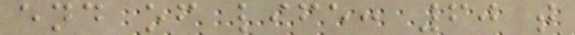end of life: 60 t
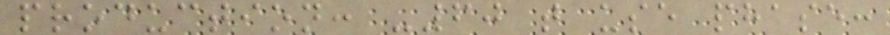production: -60 t use phase:
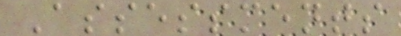Assessments
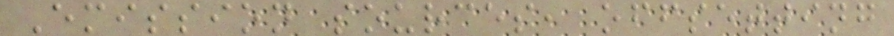Emission sources, offsetting
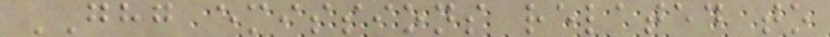GHG emissions related to
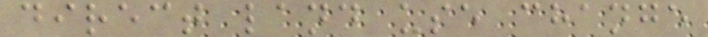direct land use change
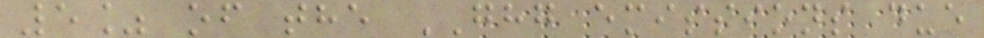5% of the GHG emissions due
